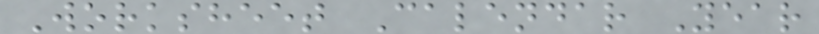Worksheet Calendar Year
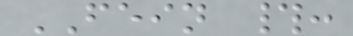FEIN #:
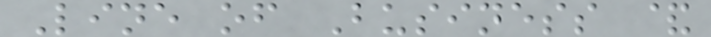Line of Business &
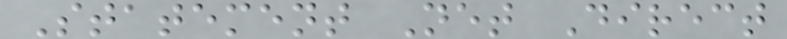Statement Net Direct
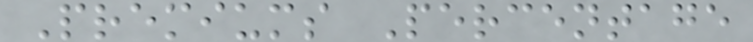Premiums Percentage
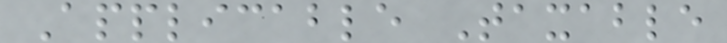Applicable Taxable
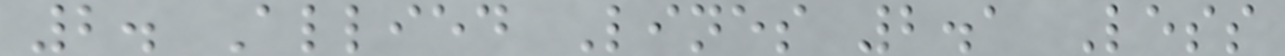2. Allied Lines 2.1 Less
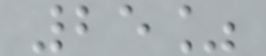25%
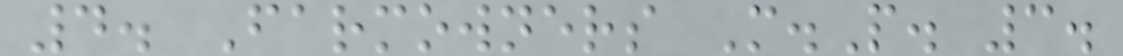4. Farmowners M.P. 3.
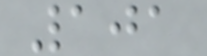101
